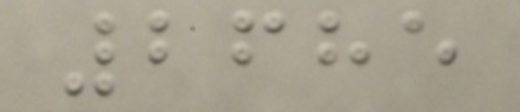2685
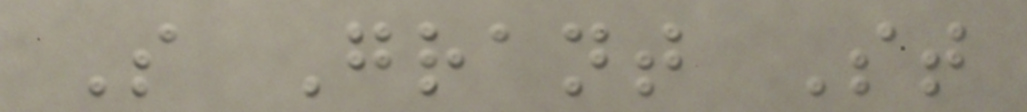S Grant St
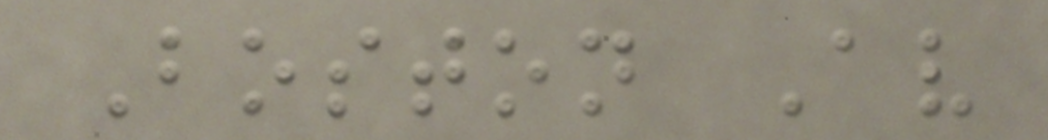Boston Av
